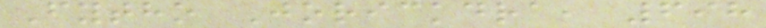Fytho Jorickdra, 698
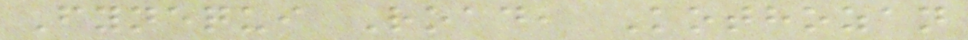Fynequi Road, Kothozan
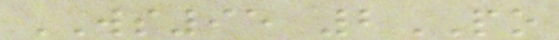WS95 2PO
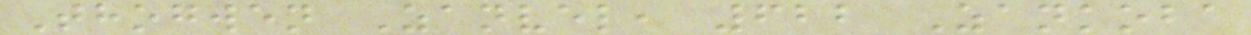Thogwen Zanvel, 622 Zankoba
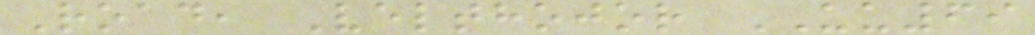Road, Velthojor UU69
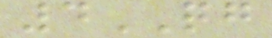4QG
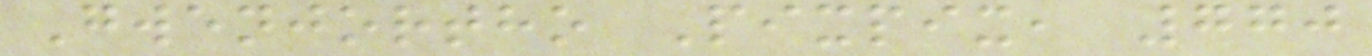Gwenjortho Pixpix, 770
